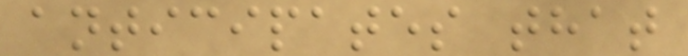anticipates that
